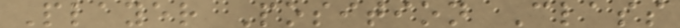Player Position Class
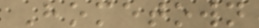Hometown
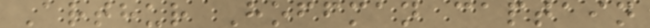Arthur Hoffman captain
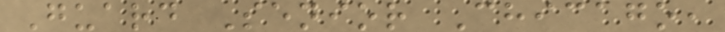Guard Senior Chicago,
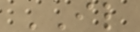IL
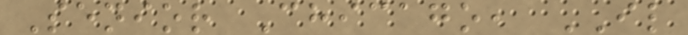Senior Chicago, IL
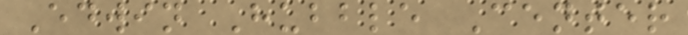Edwin Hubble Center
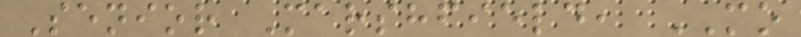Senior Marshfield, MO
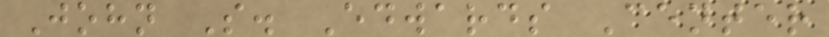John S. Edwards Center
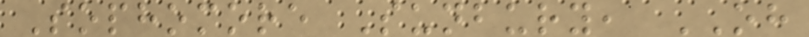Sophomore Sunbury, OH
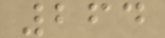264
